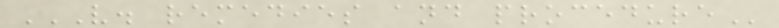V. REMEDIES AND PROCEDURE
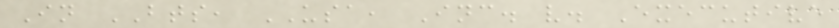In BTS, USA, Inc. v. Executive
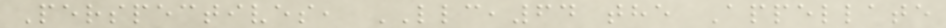Perspectives, LLC,64 the Appellate
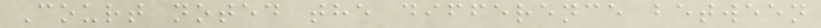Court noted the difference between
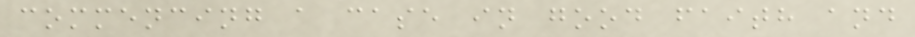commencing a case in good faith and
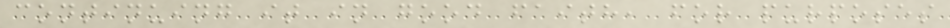continuing it in good faith, for purposes
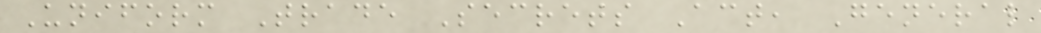Uniform Trade Secrets Act, General
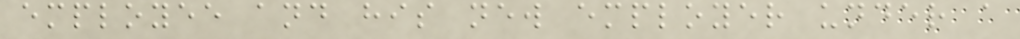employee and his new employer under a
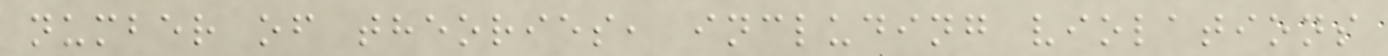number of theories, including violations
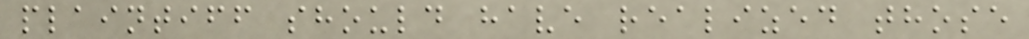plaintiff should have realized those
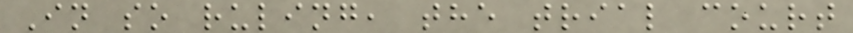In so ruling, the trial court
